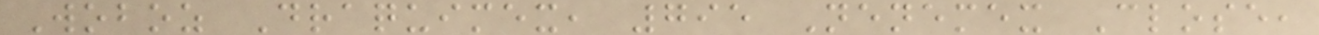Woboz Draquimex, 795 Nenemex Close,
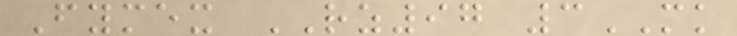Fymex RZ97 3MK
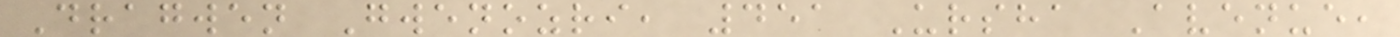Dragwen Gwenozri, 451 Ursha Avenue,
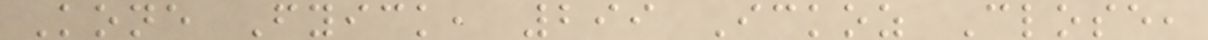Kone Fyick, 299 Ickoz Close,
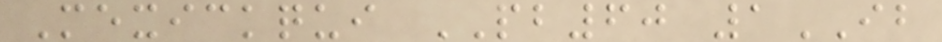Mexickqui PB60 1IB
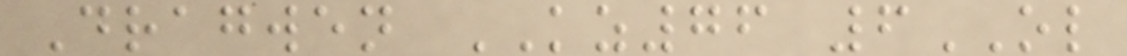Dragwen KZ76 6OL
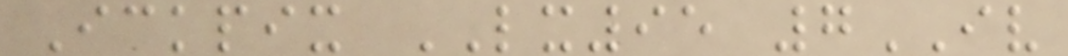Ickpix LX95 7IV
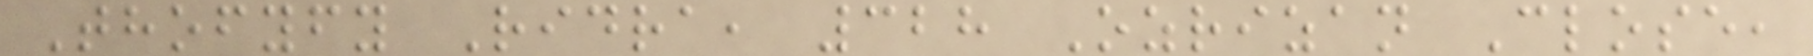Thofyfy Ridra, 328 Ozrizan Close,
